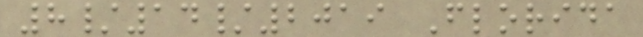8/14/2019 Florida
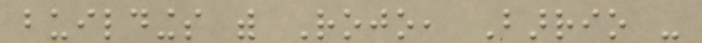buildings with Rojo, Barrio -
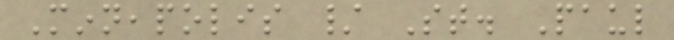Minneapolis / St. Paul
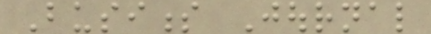Business Journal
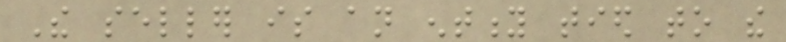The seller is an entity tied to the
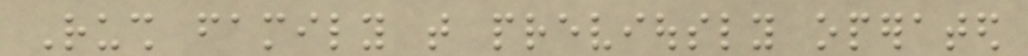Rush family that previously operated
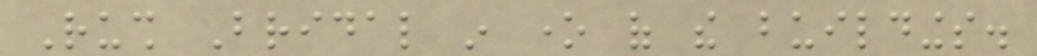Rush Bridal in one of the buildings.
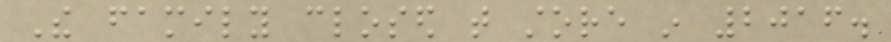The family closed that store in 2016.
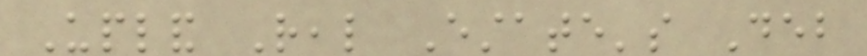Upland Real Estate's Deb
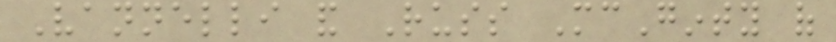Vannelli and Russ McGinty of
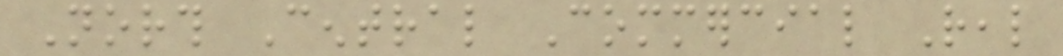North Central Commercial Real
